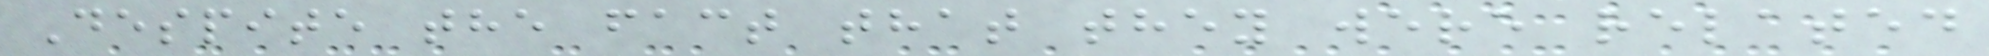Despite the fact that they were related
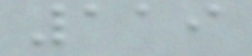119
